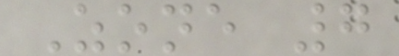Zone 7
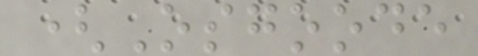(Osgoode
